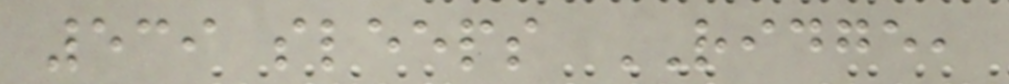539 sleeps RIDGE,
